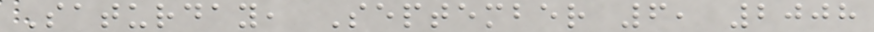Saturday, September 6, 2008
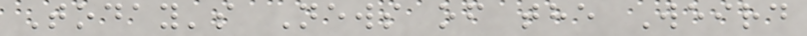Today's News of the Weird
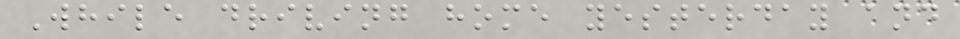While driving home yesterday and
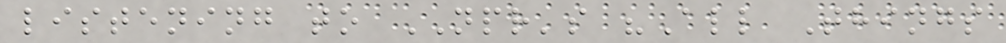listening to NPR's "All Things
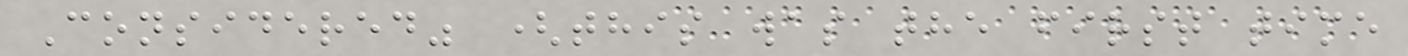Considered" (this was the first time
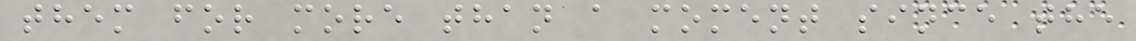them for more than a moment since the
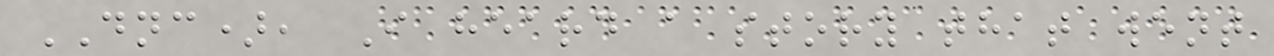DNC), I heard a story that went
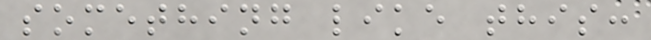something like this:
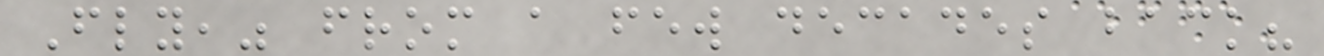Fly," from a few decades back?
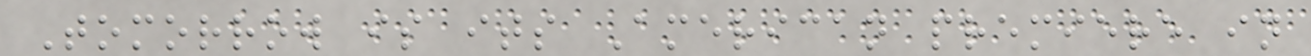Tomorrow is its American premiere in
